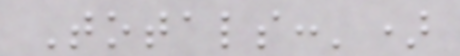Totals:')
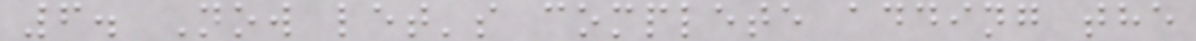6. Now let's complete adding the
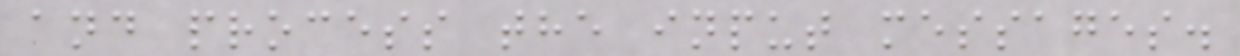and process the input messages.
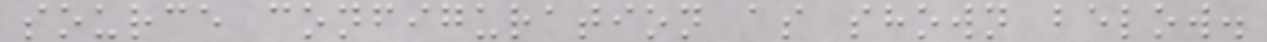source configuration as shown below.
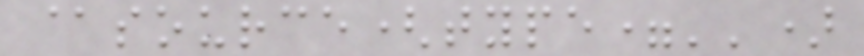@source(type='')
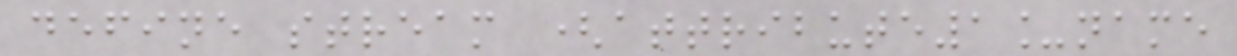define stream (attribute1_name
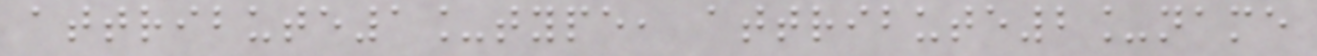attribute1_type, attribute2_name
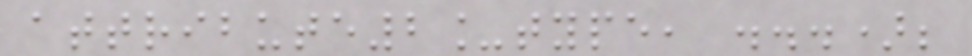attribute2_type, ...);
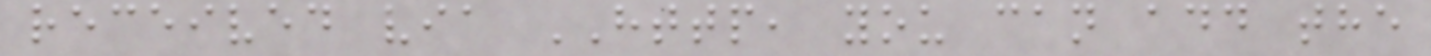received via HTTP, you can add the
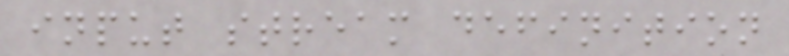input stream definition
